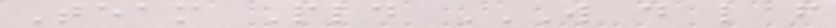Team Pld W D L F
